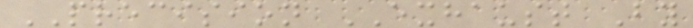PRECISION EXHAUST By
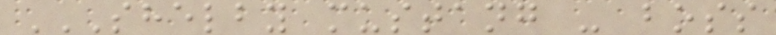SHELBY MUSTANG - BOSS
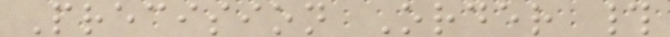Precision Order #
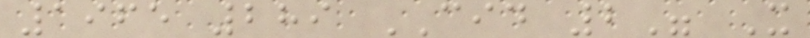1965 289 CID 2" X
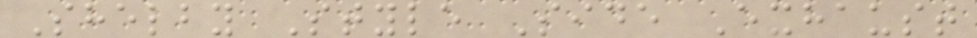Shelby Style Side Exhaust
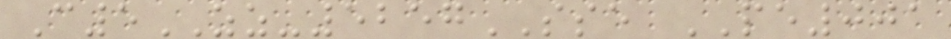C5ZZ-5257SSE PE001
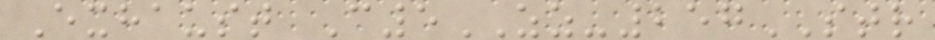Exhaust C5ZZ-257STR
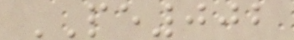PE002
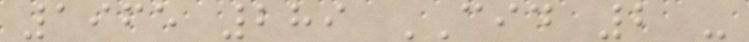1965 289 CID 2 -
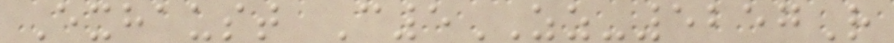Exhaust C5ZZ-5257R
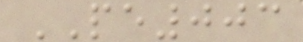PE003
